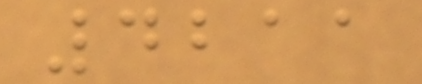4211
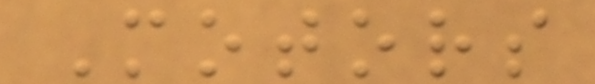Motors
